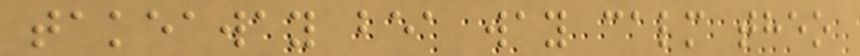takeaway bea way calm theo
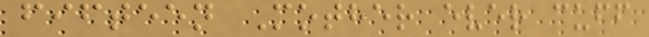fifteen Mother ever cuff
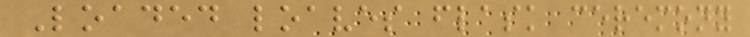Loaded loaves flask ceremony
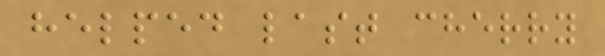helped last cherry
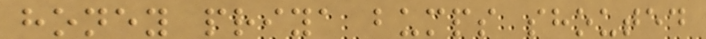honey priya bumps shouted
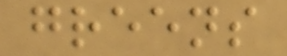greens
